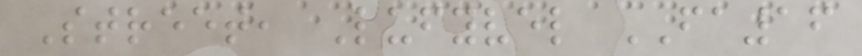Street, Lufyvel FA16
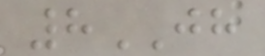8JH
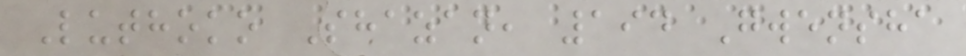Luthoko Shazan, 194 Gwensha
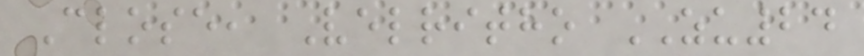Close, Velritho ZU24
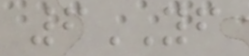6YF
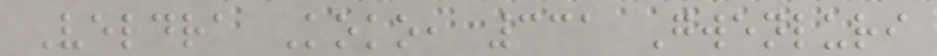Veldra Koko, 331 Gwenluri
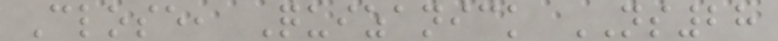Close, Quizanick NS28
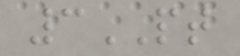3PT
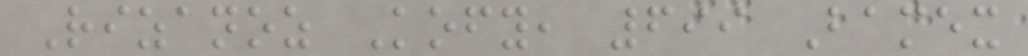Rizanoz Kofy, 699 Bamex
